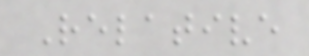Relative
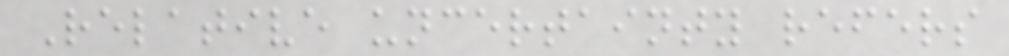Relative uncertainty refers
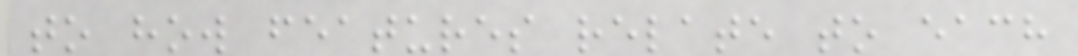to how features relate to each
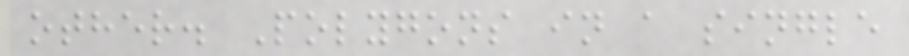other. Polygons in a single
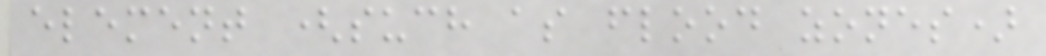element (such as flood zones)
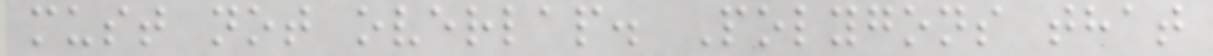must not overlap. Polygons that
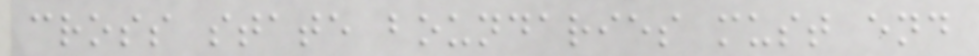cross state boundaries must end
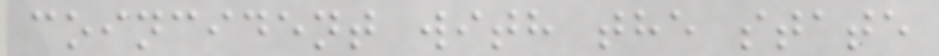coincident with the state
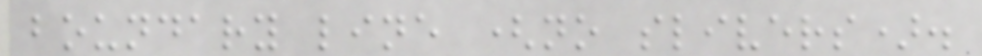boundary line (no slivers).
